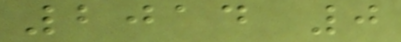2014 0
